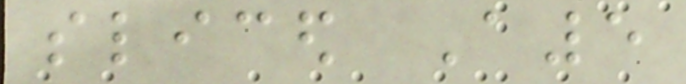sliced A5
